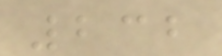232
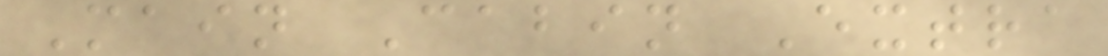Main Cabin Extra
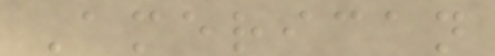American
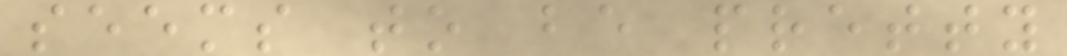seems to be pretty
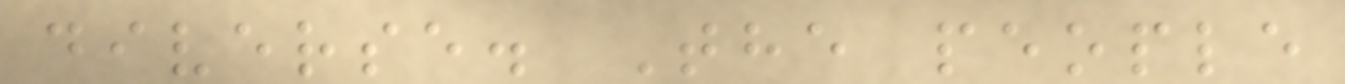diverse. The people
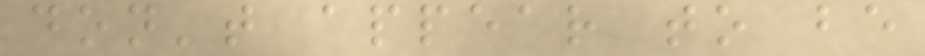don't appear to be
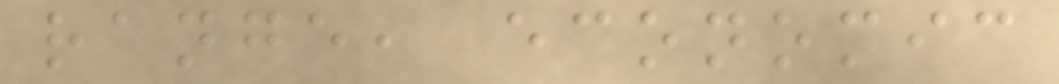range, economic
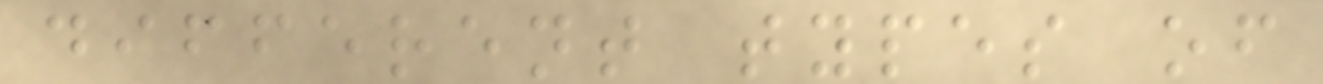different types of
